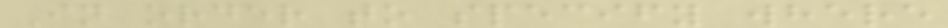In order to specify where
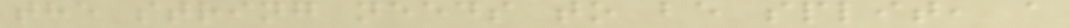the string needs to be split, a
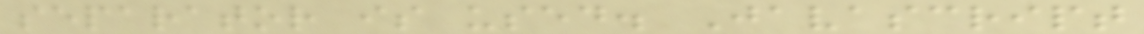separator is used. Javascript
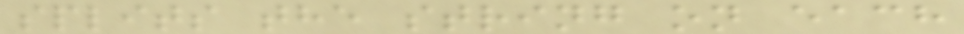splits the string on each
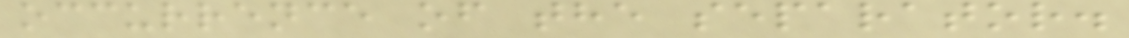occurrence of the separator.
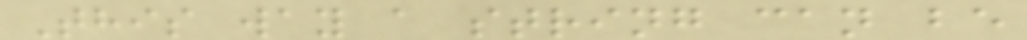This way a string can be
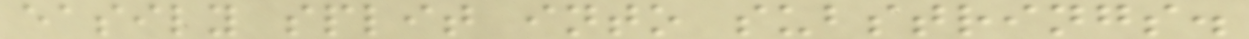easily split into substrings.
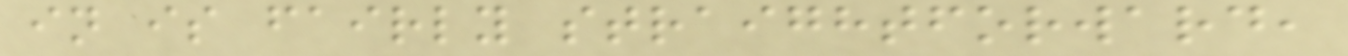in is fairly straightforward,
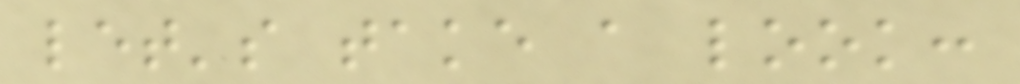let's take a look:
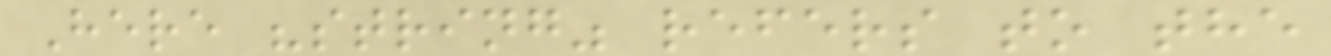Here "string" refers to the
